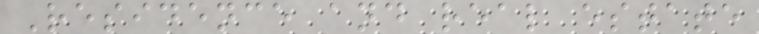Residence and real estate
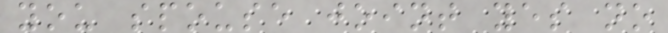you spouse joint yes no
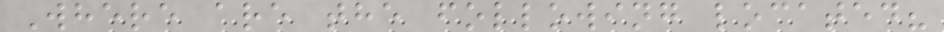Where are the following located?
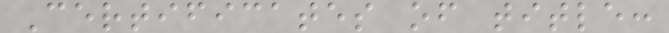Certificates of title:
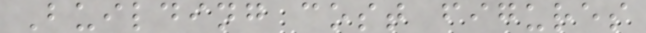Building cost figures
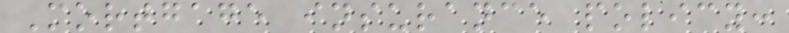Mortgage insurance policy:
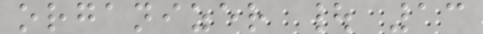organizer | 13
